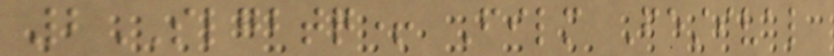2SLGBTQ+ Film Festival
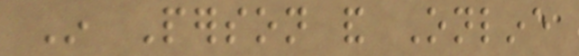In Person and Online
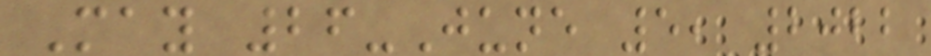May 26-June 5, 2022
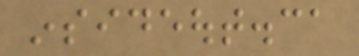insideout.ca
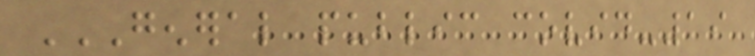GENERAL PUBLIC COVID-19
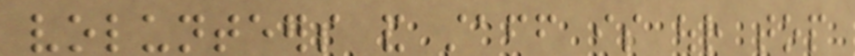volunteers and staff is our top
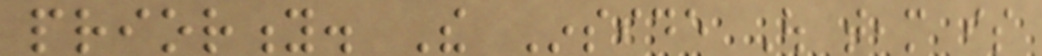priority. The Inside Out team is
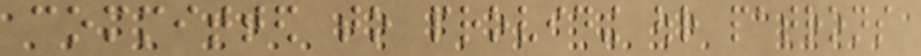committed to providing our patrons
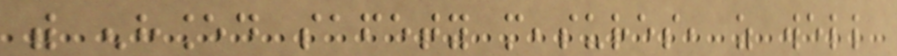with enhanced safety measures, as well
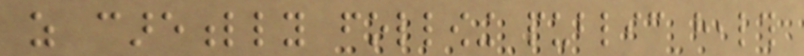as carefully following public health
